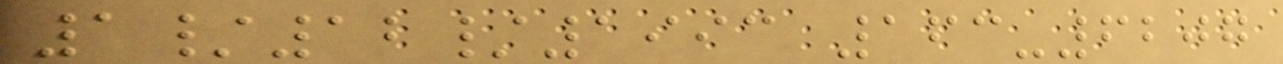1/12/1993 163-6207
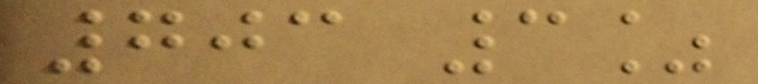703 3%
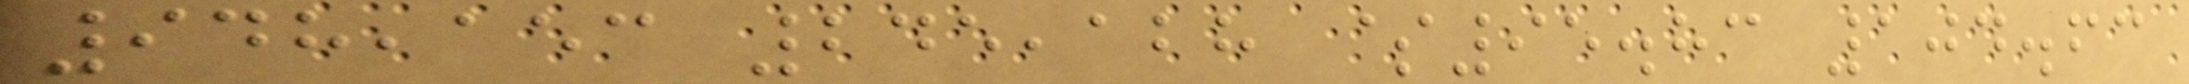948,153 245,128 $95.83 104.63
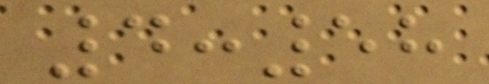4:58
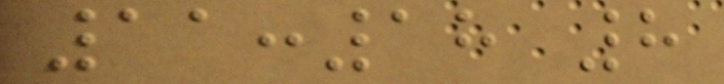11:18 8
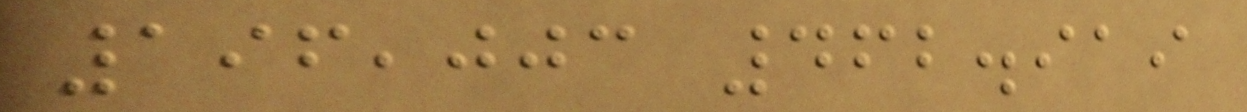196,003 462.919
